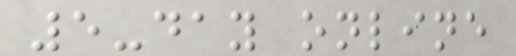5-day online
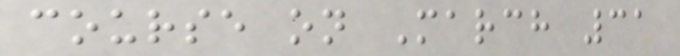course on March 31
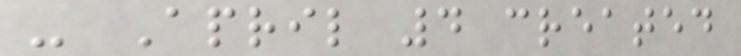- April 4 created
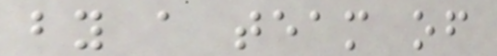by a team of
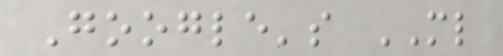Google's ML
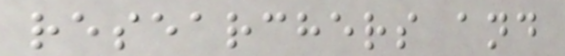researchers and
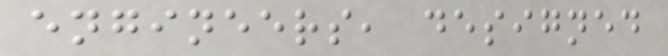engineers, designed
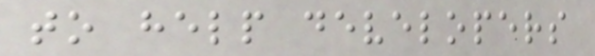to help developers
